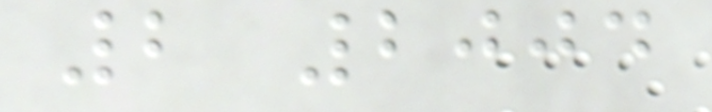2 2004
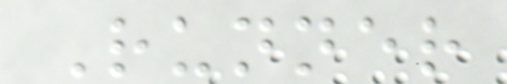Runner
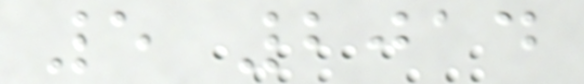5 2014
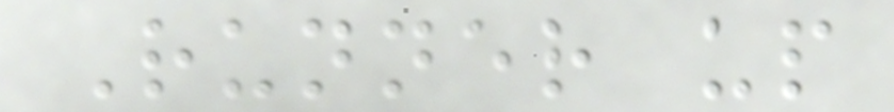Runner up
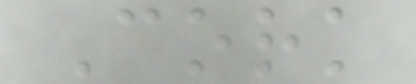Cork
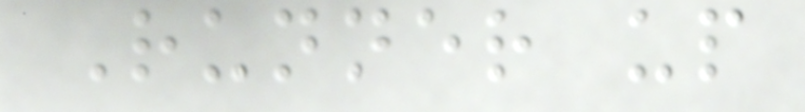Runner up
